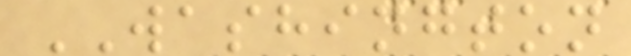WASHINGTON
